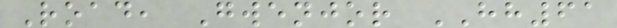Road, Gwenjor HH61
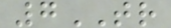7TR
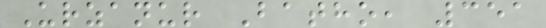Urzanur Batho, 351
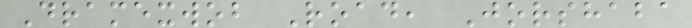Dramexwob Road, Jorshaba
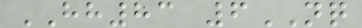HH83 6NQ
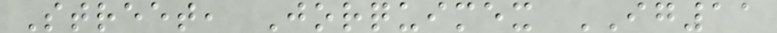Street, Jorquimex IG11
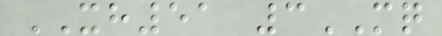XH51 3MQ
